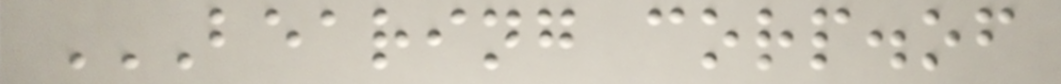BEARING CORP.OF
